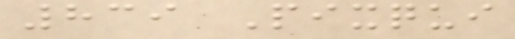839 Pixqui
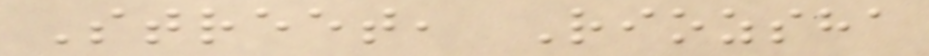Street, Riozsha
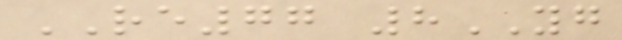RE77 8YG
